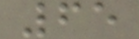65
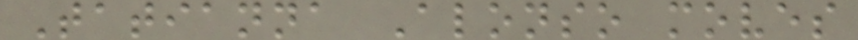Tatianna Alonso moves
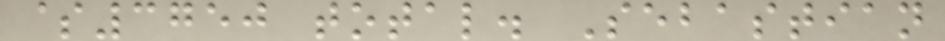$3750 total. Sebastian
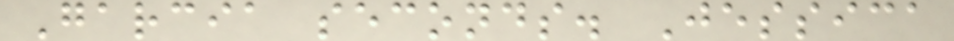Garcia seconds. Jessica
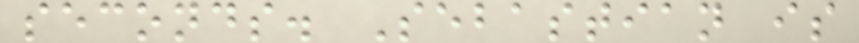seconds. Sebastian is
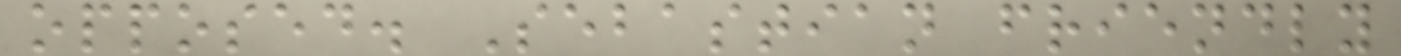opposed. Sebastian friendly
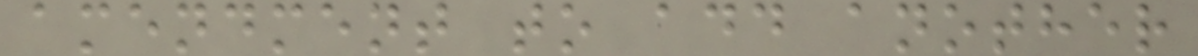amendment to add another
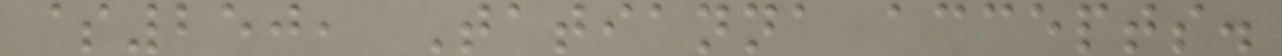$250, Tatianna accepts.
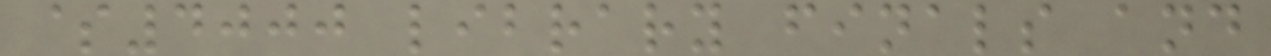$4000 library finals and
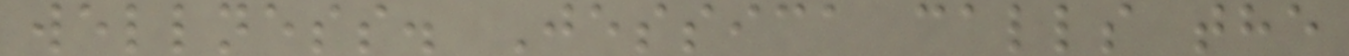wellness. Jessica calls the
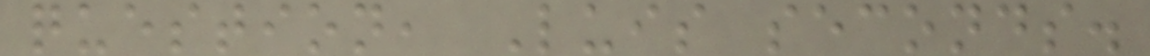question, Luis seconds.
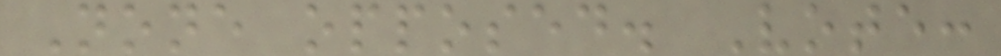None opposed. Vote:
